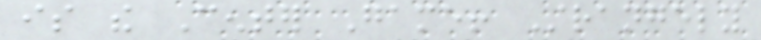is the Center Game! Strangely
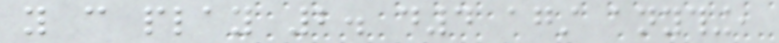you can play 2. d4 against anything,
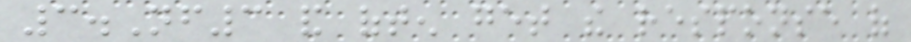3.Nf3 and often get the response of
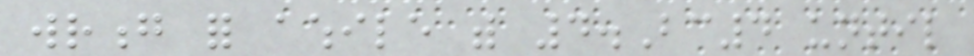wrong for awhile with 4.Bc4 until
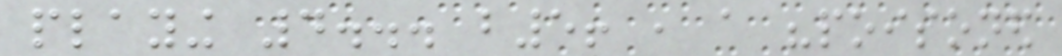playing 4... b5! , a "poisoned
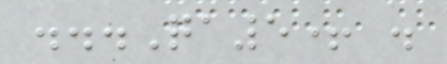...Qa5+ .
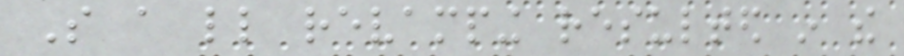So a little revamping resulted in the
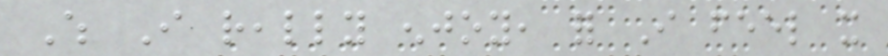Which I really enjoy, for I feel it
